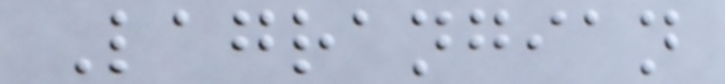Lagrangian
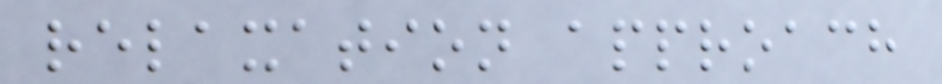relaxation approach
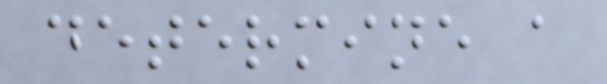determine a
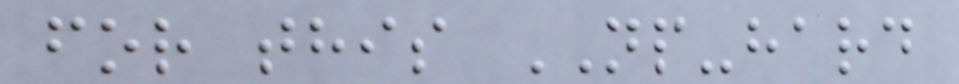for this NP-hard
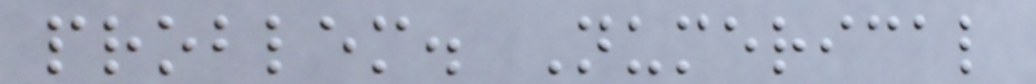problem. Numerical
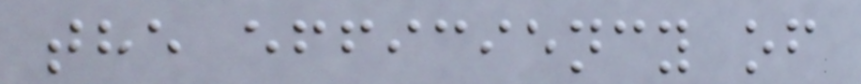the efficiency of
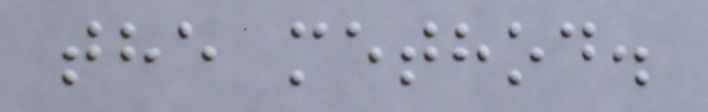the method.
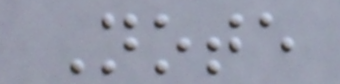Note
